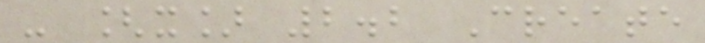- [x] 2.2 Create
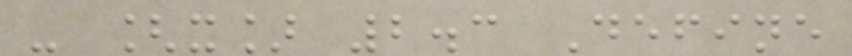- [x] 2.3 Define
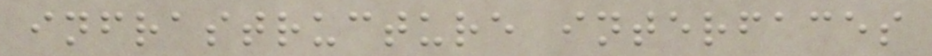infrastructure interfaces
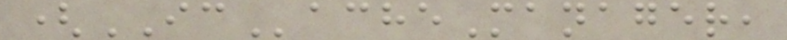(ICacheManager,
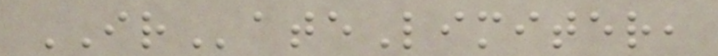IRateLimiter,
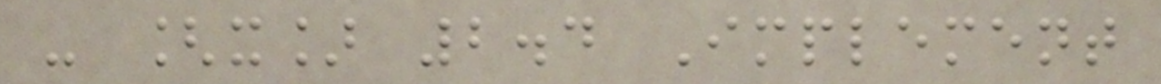- [x] 2.4 Implement
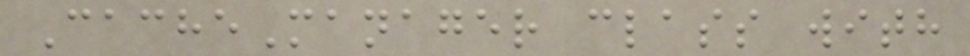CacheManager class with
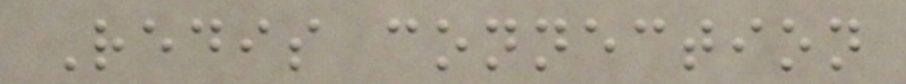Redis connection
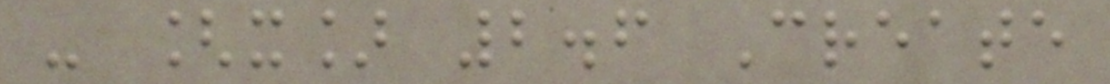- [x] 2.6 Create
